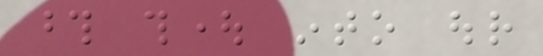those thought into our
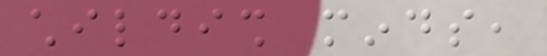childish minds,
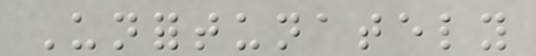Unfortunately
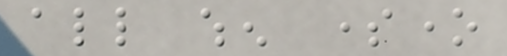all when someone
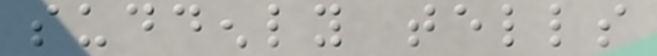suddenly tells
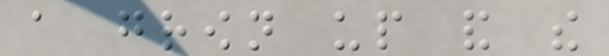a grown up and the
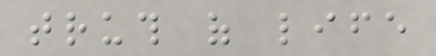truth of life
